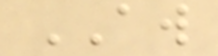AW
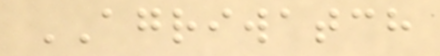AGRIWATCH
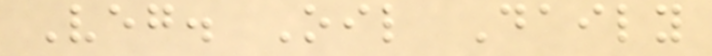Veg. Oil Daily
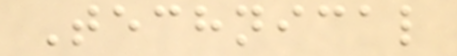Technical
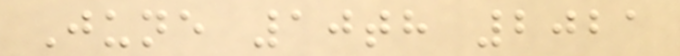June 10th 2021
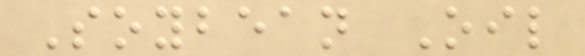Soybean Oil
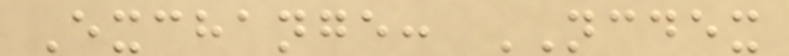Exchange: NCDEX
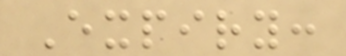Expiry:
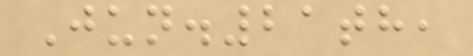Jun.21th,
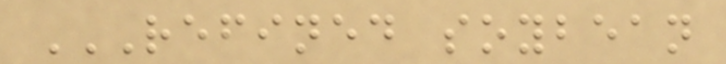REFINED SOYBEAN
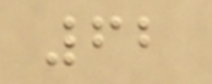62
